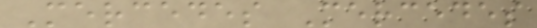Mercedes Mercedes
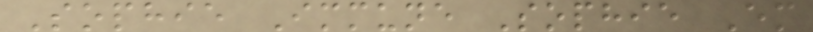Sophie Immune Sophie Em
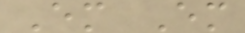Em Em
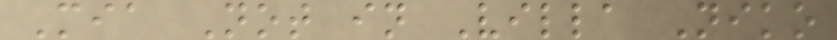Mia Not in Villa Niko
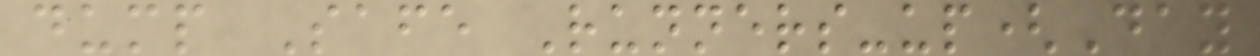dump Safe Runners-up(Day
